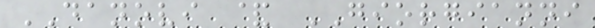DANOVI & GIORGIANNI
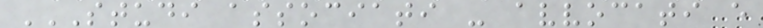STUDI ASSOCIATI - AVVOCATI E
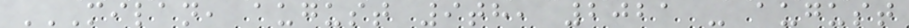MILAN, AUGUST 9TH, 2021 - AUGUST
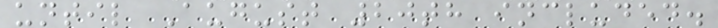until August 20th included.
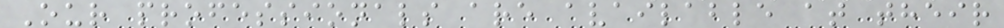Our professionals are available at their
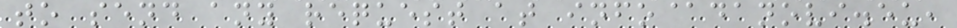to send any request at info@danovi.eu,
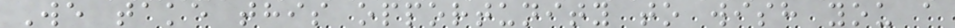We take this opportunity to wish you a
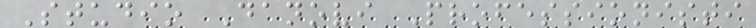Studio Danovi Professionisti
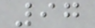97
